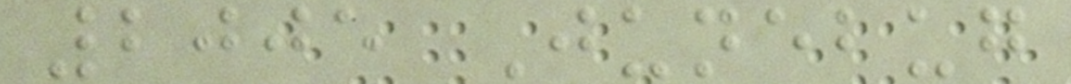2005 Junebug
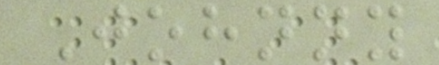Johnny
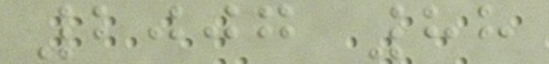2007 88
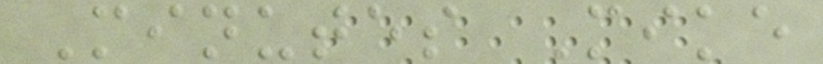Minutes Mike
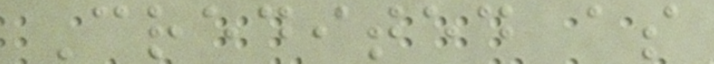Credited as
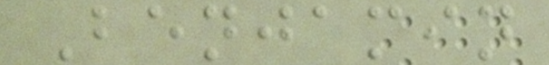Benjamin
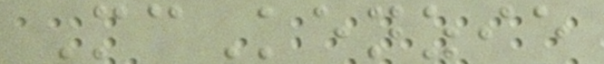McKenzie
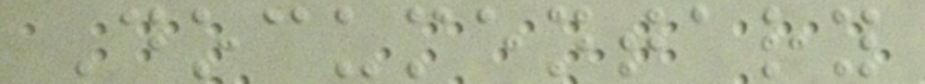Documentary
